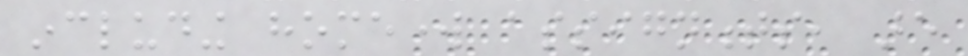including homework assignments, are
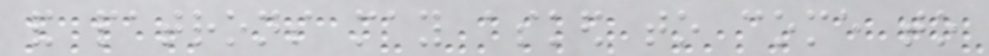and patrons may asked to come to
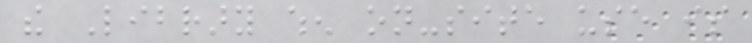the Library when on-site use is
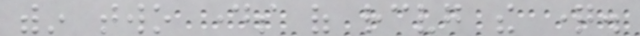within two days of receiving the question.
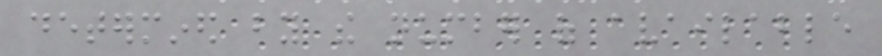determined by the number of available
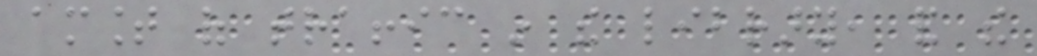amount of traffic in the library, and the
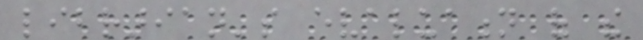librarian's evaluation of the
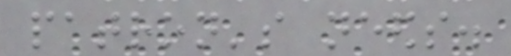patron's needs.
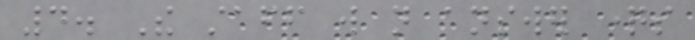4. The staff will not answer questions
